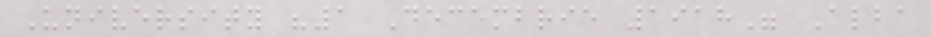University "1 Decembrie 1918" Alba
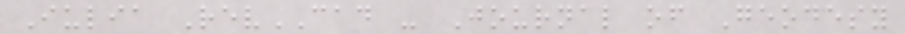Iulia RevCAD - Journal of Geodesy
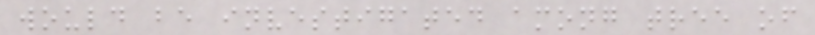would be investigated among tree of
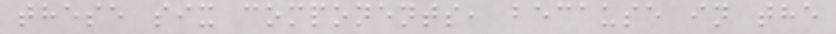these six components, because in the
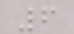6
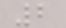2
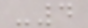-4
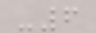-6
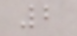2
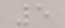5
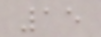15
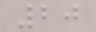20
